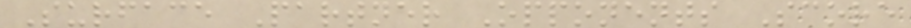Surface Partner Opponents Score
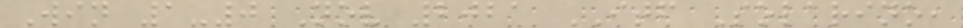Win 1-0 Nov 2021 ITF Solarino,
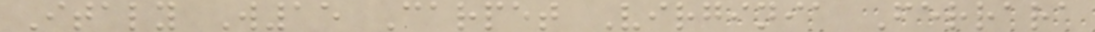Italy W15 Carpet Virginia Ferrara
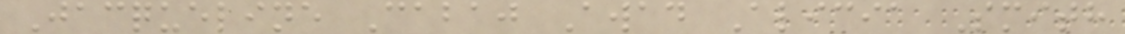Jacqueline Cabaj Awad Alicia Smith
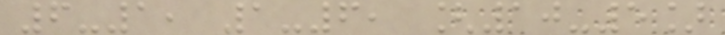6-1, 1-6, [10-5]
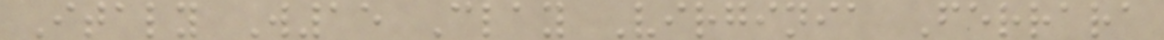Italy W15 Clay Virginia Ferrara
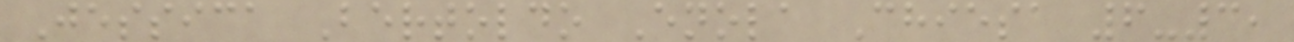Jessica Bertoldo Enola Chiesa 6-3,
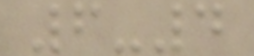6-4
